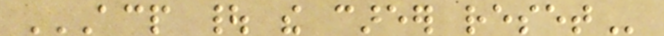ACP | THE CAREER RESET
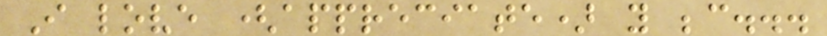I love (appreciate) you because...
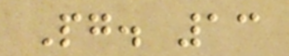Pg. 13
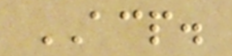ACP.
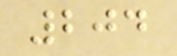204
